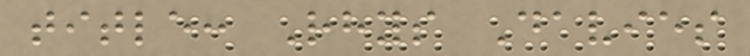title: Rhys Davies
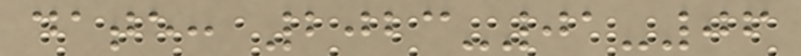date: 2023-01-06
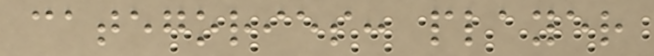categories: player
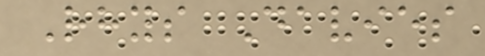Rhys Davies
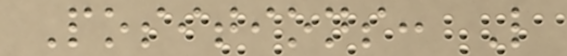Positions: L
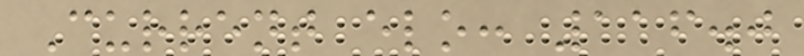Current elo: 116.0
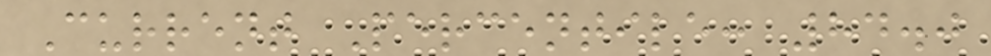Current Percentile: 84.0
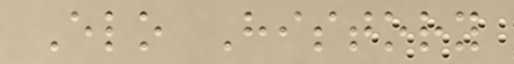Elo History
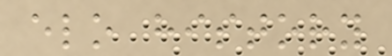elo history
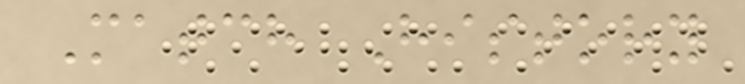Match History
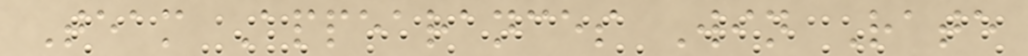Team Appearances Win Rate
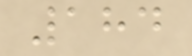184
